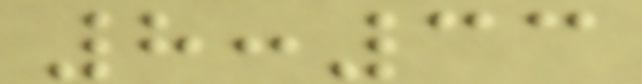8:33
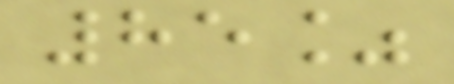85%
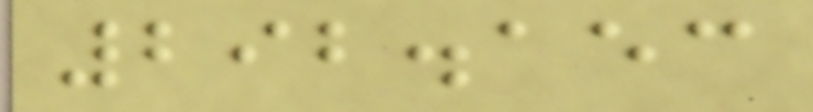292.153
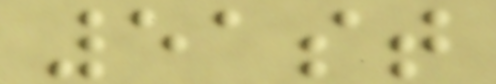51st
